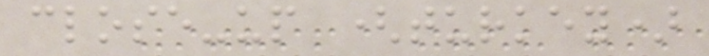close-up (turkey)
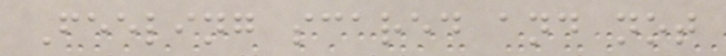Feeling scared and not
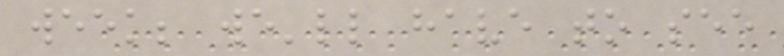week; we'll have to see
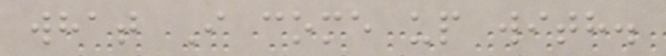what I come up with.
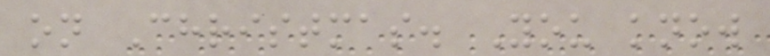on Christmas. You know
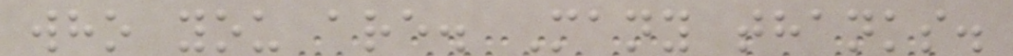who you are. Many thanks.
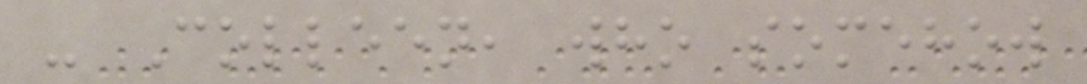- Colleen, who somehow
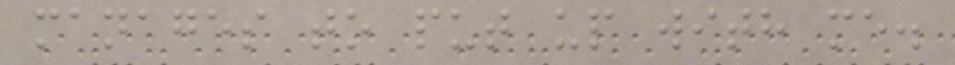manages to put up with me.
